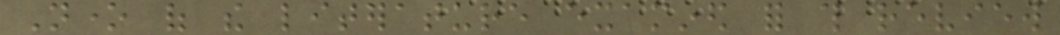None of the literature examined for this review
